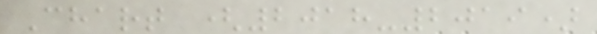Chart (2018-2019)
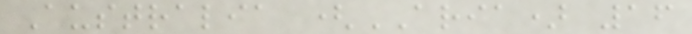Australia (ARIA) 16
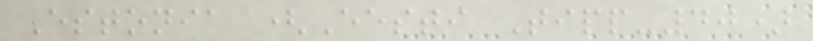Estonia (Eesti Tipp-40)
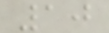10
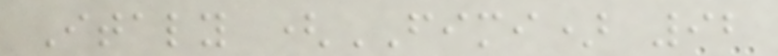Italy (FIMI) 92
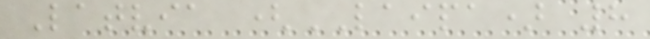Latvia (LAIPA) 8
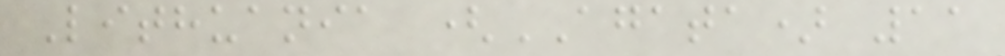Lithuania (AGATA) 11
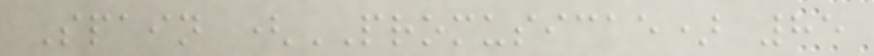Spain (PROMUSICAE) 85
